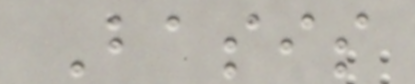Basis
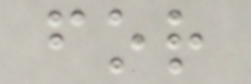for
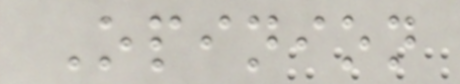Opinion
